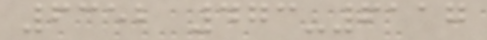6352 473-6117
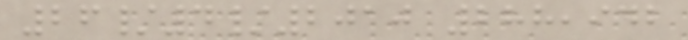26/4/2010 288,942
